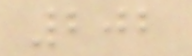202
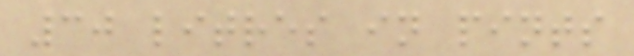30 litres in pints
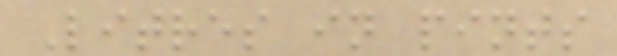Litres in pints
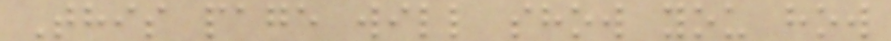This page will show you how
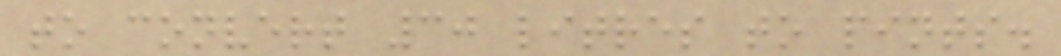to convert 30 litres to pints.
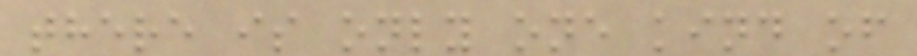there is only one kind of
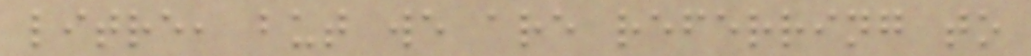litre, but we are referring to
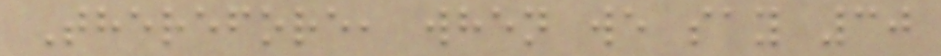Therefore, when we say 30
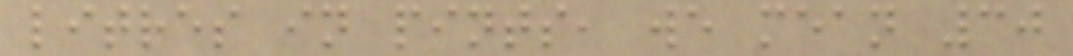litres in pints, we mean 30
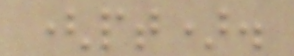(pt).
